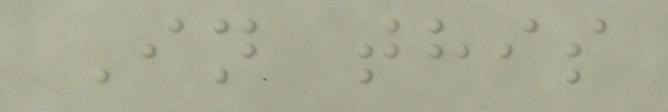In this
